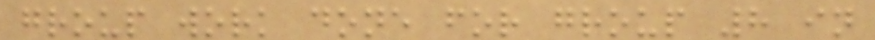group work done for group 8 in
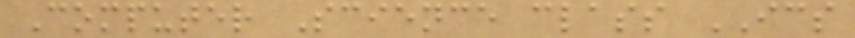Computer Science class ICS
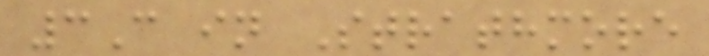3C in Strathmore
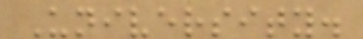University.
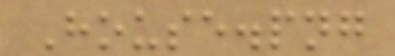House.png
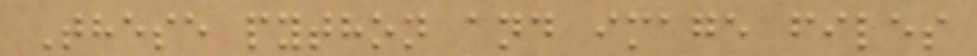These python and image files
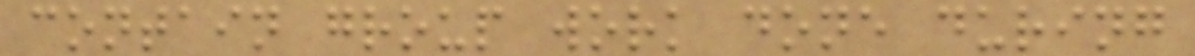contain group work done during
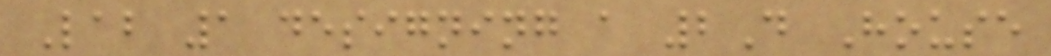Lab 1 designing a 2D House
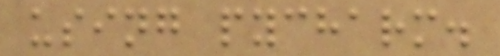using pycharm.
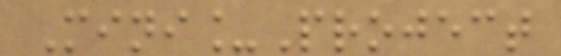Mini_Project
